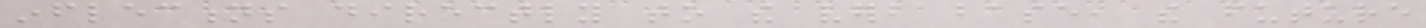inflections directly to the verb base, the future
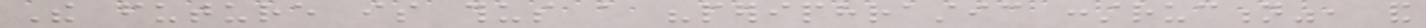The future is thus a "periphrastic construction", and
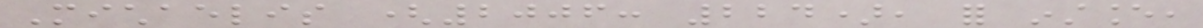Michaelis (2006: 224), for instance,
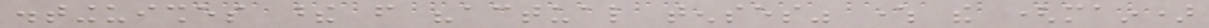distinguishes these from "actual tenses" where the (main)
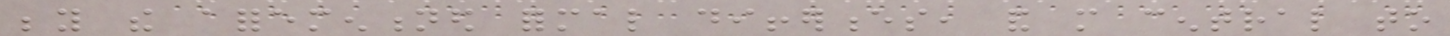beyond the aforementioned formal differences, and more central to
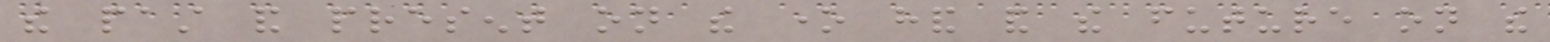the past and present on the one hand and the future on the
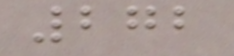272
